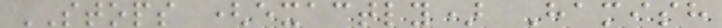STOPS (exactly) Hamish
